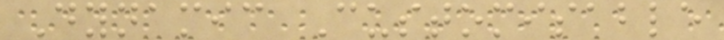Dynamic Customisable
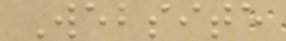Website
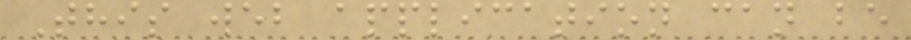This web application can be
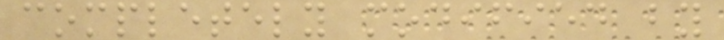completely modified by
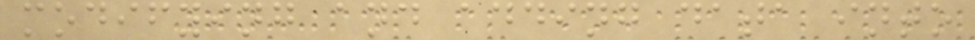modifying and adding data into
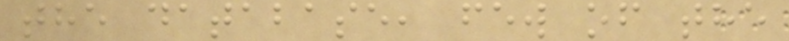the database, few of the
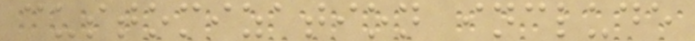customization include
